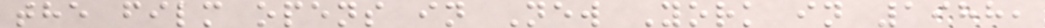the film opens in New York in 1988,
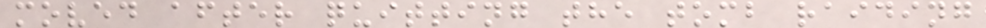moved after quitting the tomb raiding
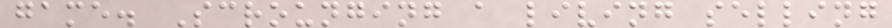game. Scrounging a living selling
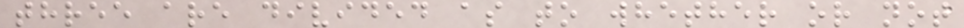three are divided as to whether or not
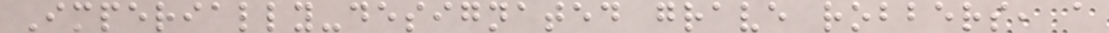Imperially-designated grave robbers, a
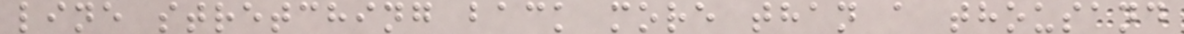line stretching back more than a thousand
